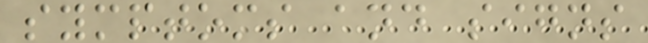symptoms and signs
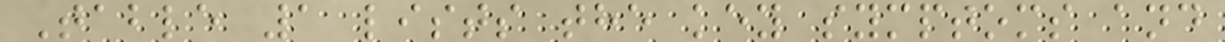Table 1 lists the key symptoms and
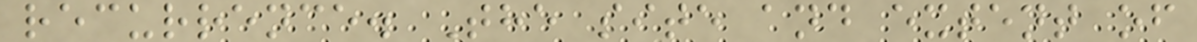recurrence. The site and extent of
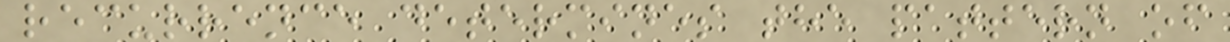recurrence determines the pattern of
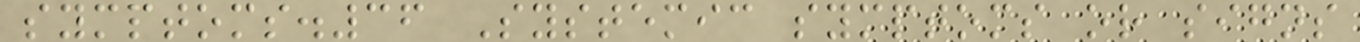symptoms.36 Systemic symptoms or signs
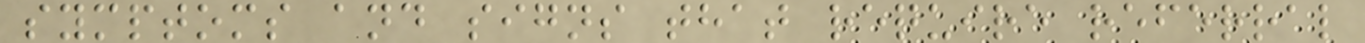symptoms and signs that require referral
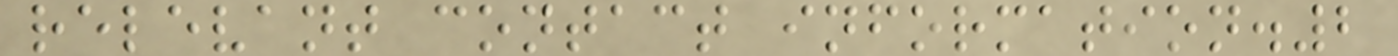relevant contact information.2
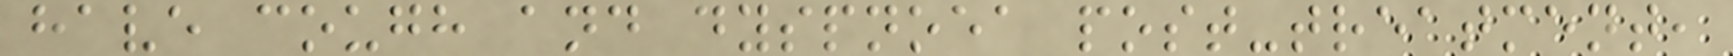have cough and dyspnoea post-treatment,
